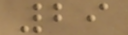29
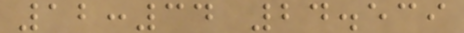12:34 24.539
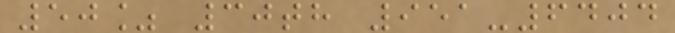50% 30th 951-6404
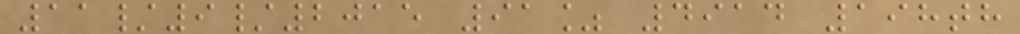11/9/2015 91% 4914 198th
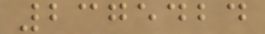2375424
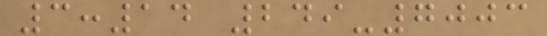3:14 249-7003
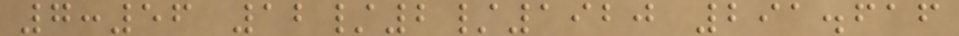7:56 12/2/1920 291.616
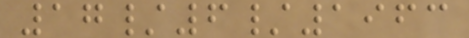17/6/1963
